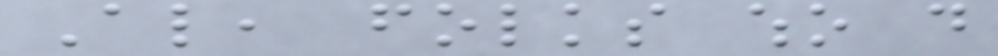Also, folks who do
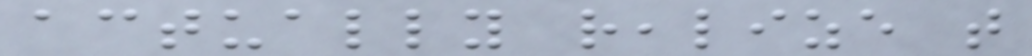actually realize that
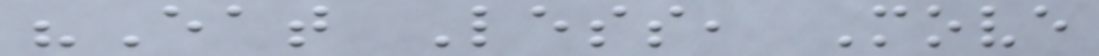"Eat Less, Move
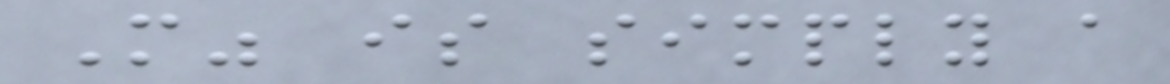More" is simply a
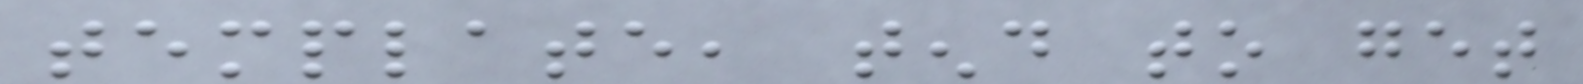template, tend to get
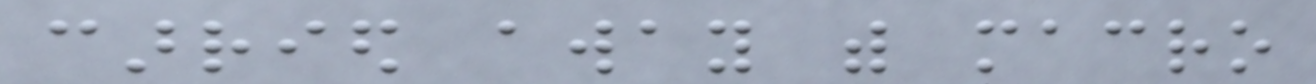carried away with macro
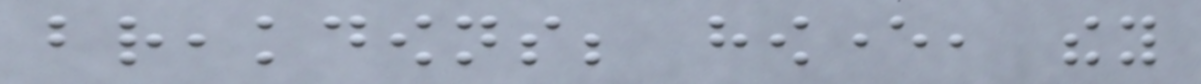breakdowns; however, they
